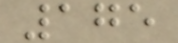175
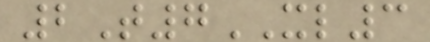2T7XL3
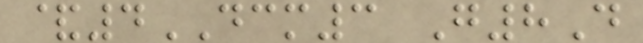&4DCM3 G8D
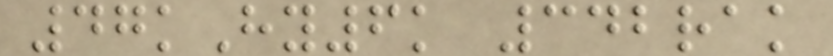47kHy6k 342rak
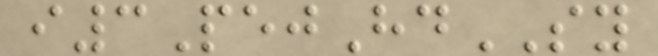i3PejHdSY
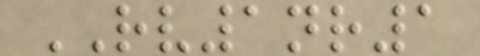RV1nr1
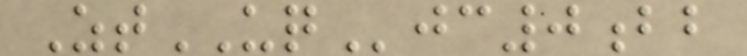ZtUQjc0bb
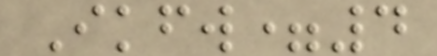Ikfw=4
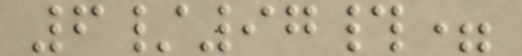6/97#=
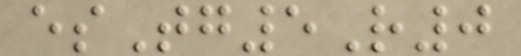esTg5R0
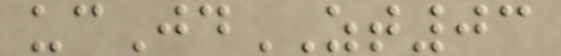ucJdZT03
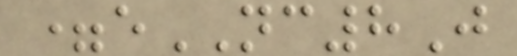=eNC8J
